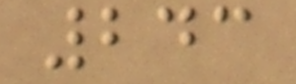243
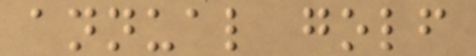annual golf
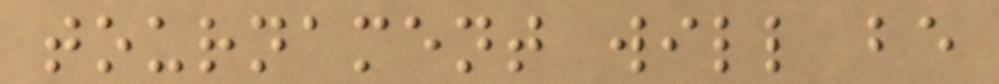tournament will be
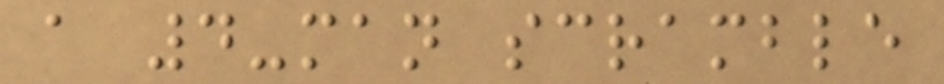a 4-man scramble
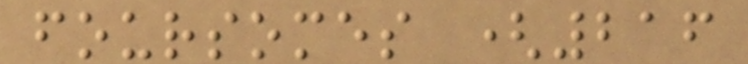foursomes (216
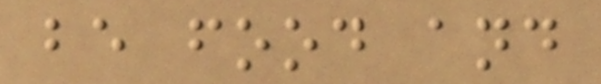be food and
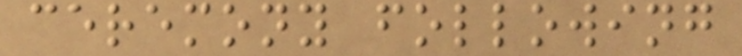ceremony following
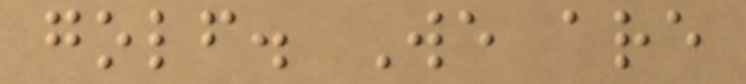golf. We are
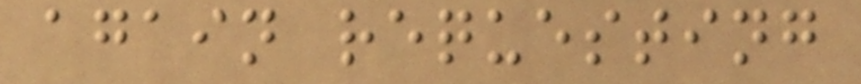again requesting
